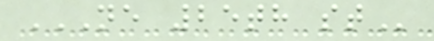NE 25TH ST
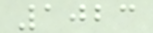1023
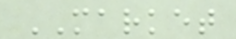MARKET
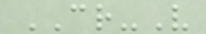CR-V
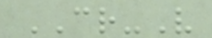CR-V
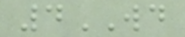4WD
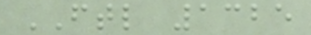FTL 1325
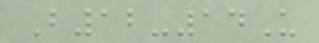B12-14U
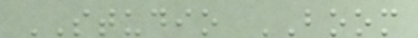STUDIO BOOM
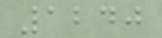1240
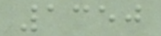1350
